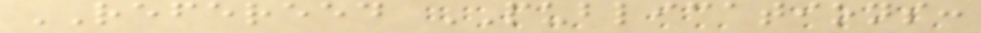REFEREED PUBLICATIONS:
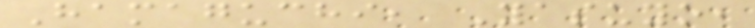Hamaguchi, Yasuyo,
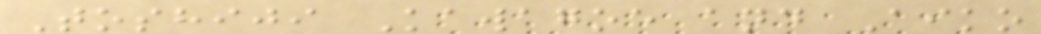Toshiji Kawagoe and Aiko
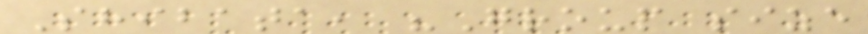Shibata, "Group size
